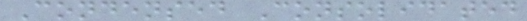Condensed Consolidated
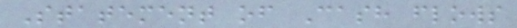Statement of Cash flows
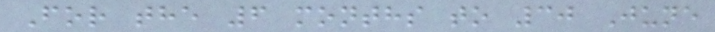For the 6 months to 30 June
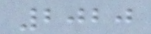2020
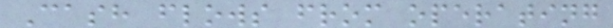Cash flows from operating
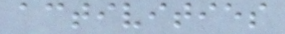activities
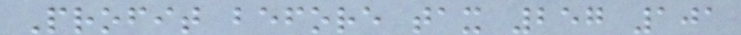Profit before tax 257 101
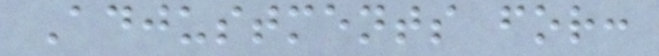Adjustments for:
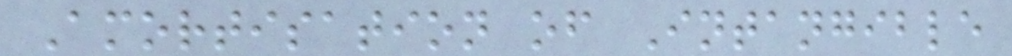Amortisation of Intangible
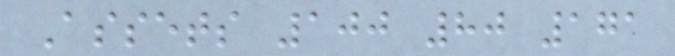Assets 100 80 171
